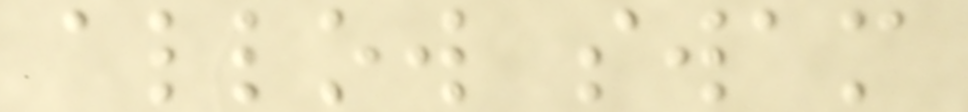allow swam
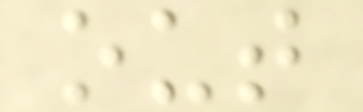out
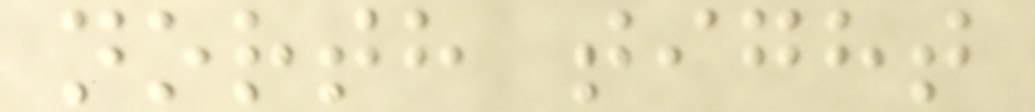north tight
